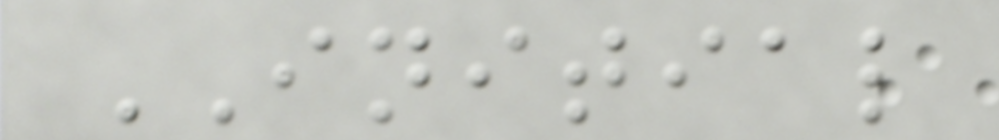INITIAL
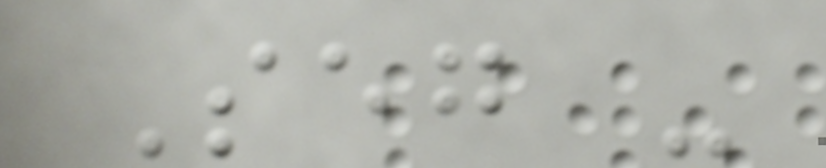Seg -
